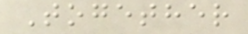Together
